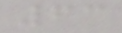63
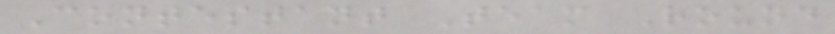Contestant Team Round
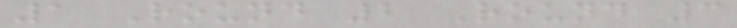1 Round 2 Round 3
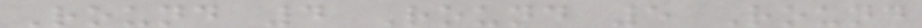Round 4 Round 5 Round
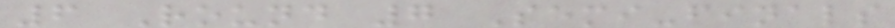6 Round 7 Semi-finals
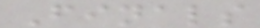Finals
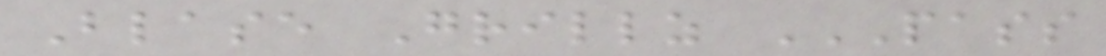Blase Grillz PASS
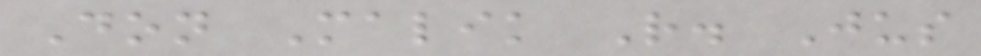Don Malik R. Jus
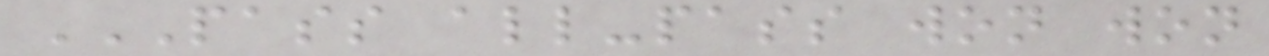PASS ALL-PASS WON WON
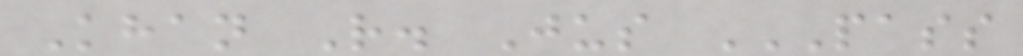Khan R. Jus PASS
